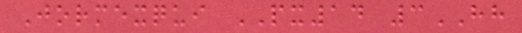Jormexqui PX14 3HH
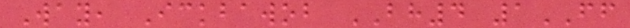Way, Ickbawob BH4 1FF
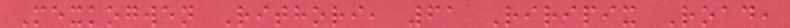Mexkogwen Rithori, 61 Riripix Road,
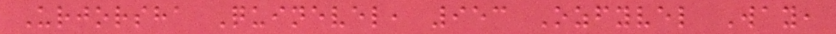Urjorsha Quinevel, 953 Ozfyvel Way,
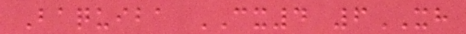Baquiba CX4 6XH
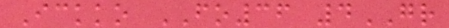Ickko FO36 4GR
